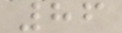86
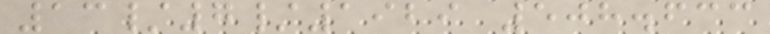13/7/1929 508.633
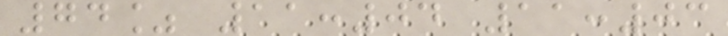74% 11:04 11:03
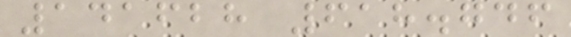141628 618.746
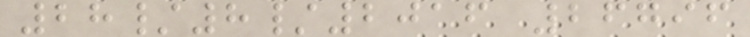28/8/2016 26796
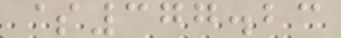$377.23
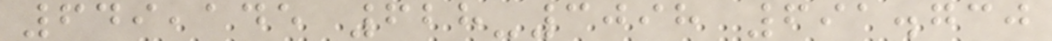649,145 628-3098 691.730
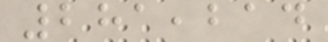281,214
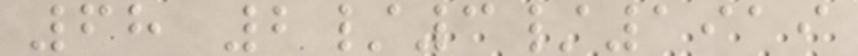68 2/3/1919
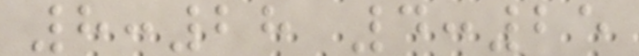8:28 4:25
